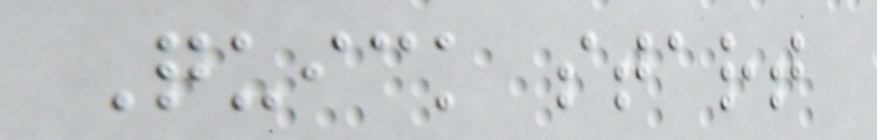Quick start
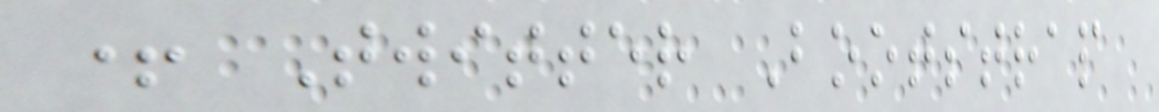+ Twitter Bootstrap
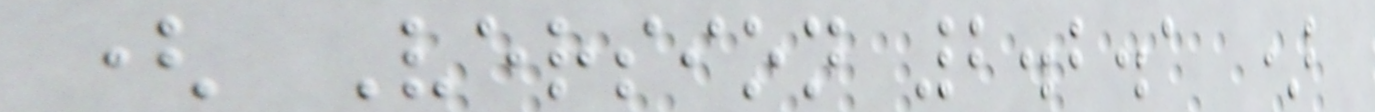( Version 2.2.1 )
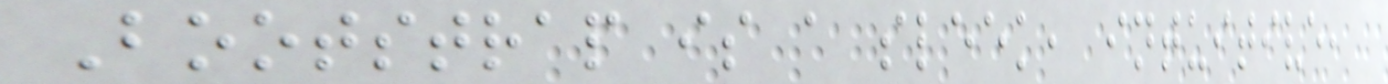Bootstrap is a sleek, intuitive,
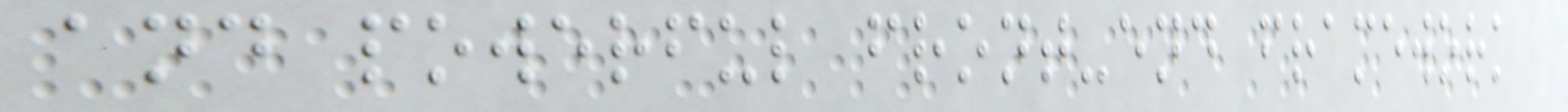and powerful front-end framework
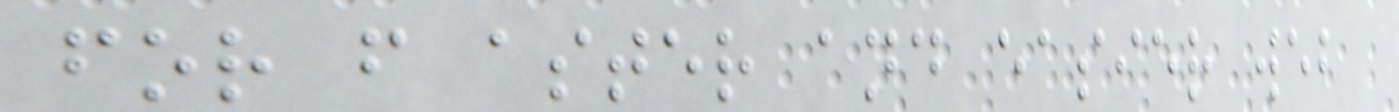for f aster and easier web
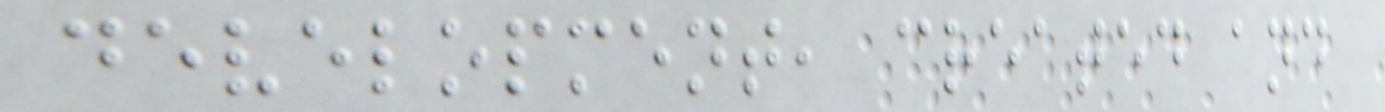development, created and
